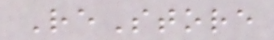ReStore
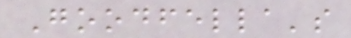Goodfella's
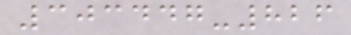303447-826
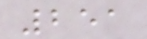251
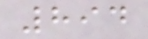894
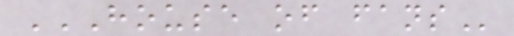HOUSE OF FANS
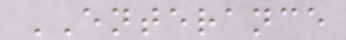ENTERANCE
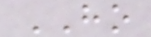HO
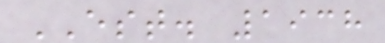EST. 1938
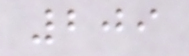209
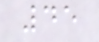45
